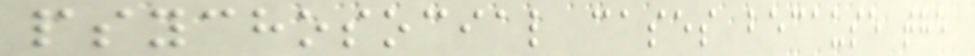psychosocial cases because the
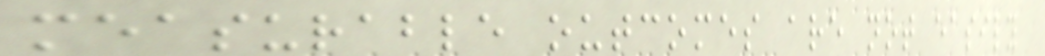measurable outcomes are not easily
